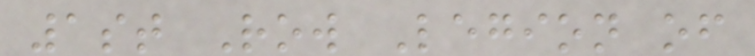1st Row Legion of
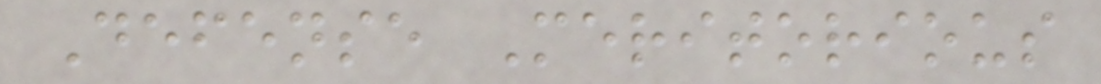Defense Meritorious
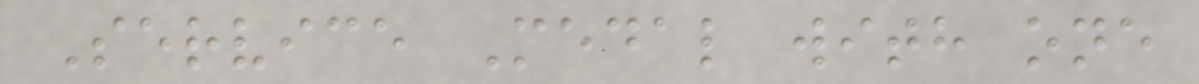Service Medal with one
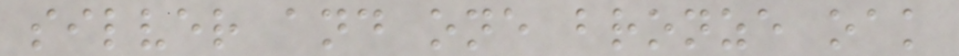silver and one bronze oak
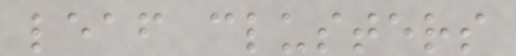leaf clusters
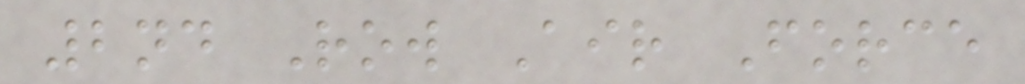2nd Row Air Force
